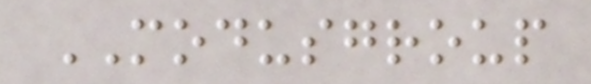MODUSGROUP
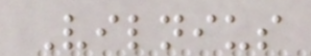Vilnius
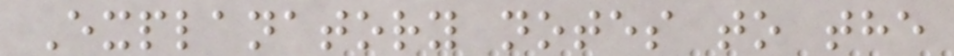Explanatory notes to the
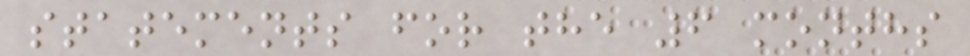statements for the 6 months
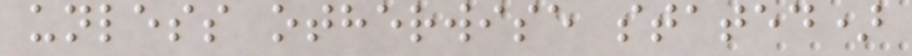unless otherwise stated)
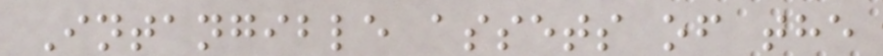Intangible assets of the
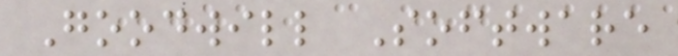Goodwill Software
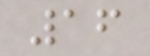16
